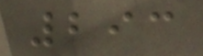293
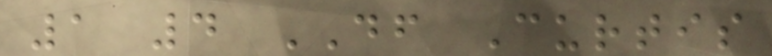1 4 DF Curtis
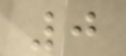0
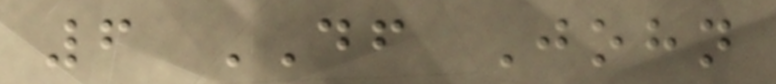6 DF John
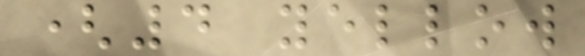(4 yellow
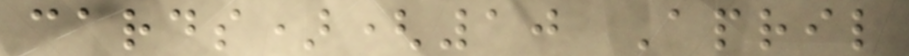cards)(10 April
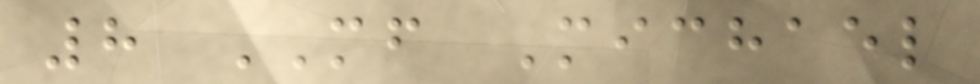8 MF Michael
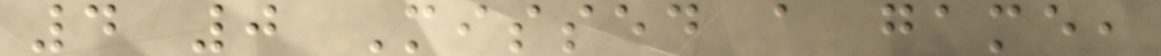4 0 Missed a game,
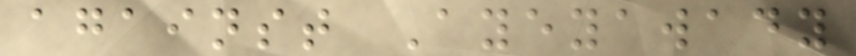against Ayeyawady
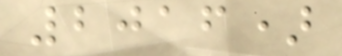2016)
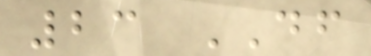23 DF
